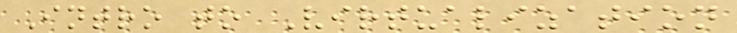Intro to Virtualization
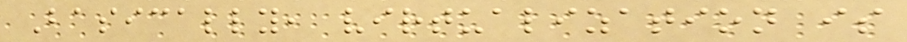Basically, virtualization is
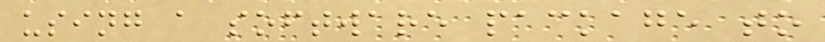using a software package to
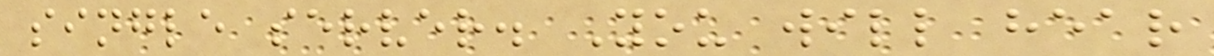single server. You will hear
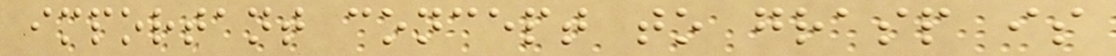important concept to grasp is
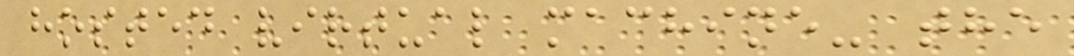hosted virtual machine- the
